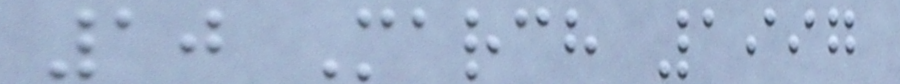10 March 1997
